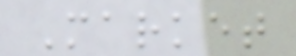Market
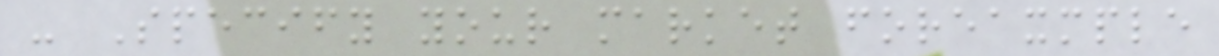- Specify your market foreaxmple
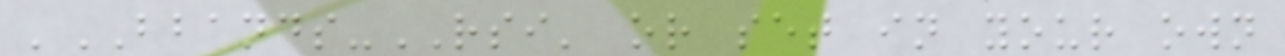'BBANDS-RSI' or set in your own
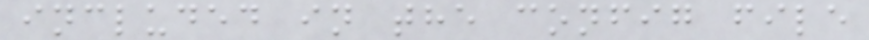included in the config file
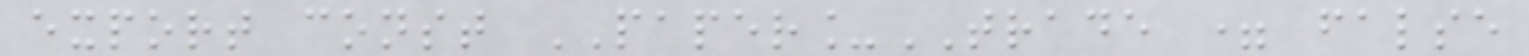export const PAPER_TRADE = false
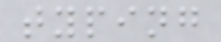typing
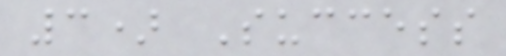3) Success
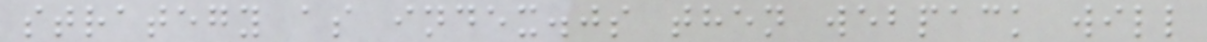strategy as index.js then webpack will
